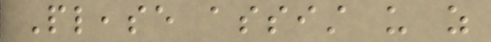Please assist us as
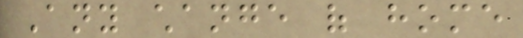Any change of home
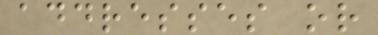addresses or
